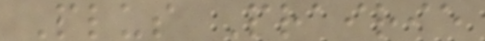Plus Prairie
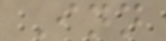Inn
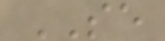SE
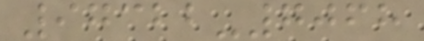97322-7068
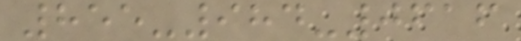855-984-0616
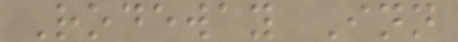Rodeway Inn
